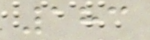183
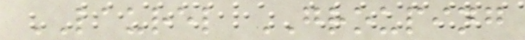LAUREL GROUPING
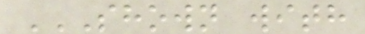SHOWN WITH
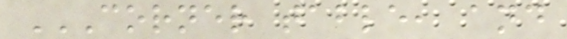CORNER TABLE, AND
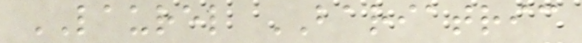LAUREL BARIATRIC
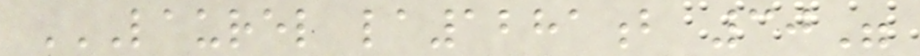LAUREL LA1281B 30"
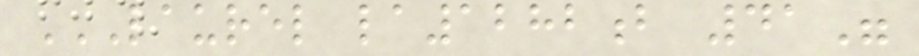LAUREL LA1282B 41"
